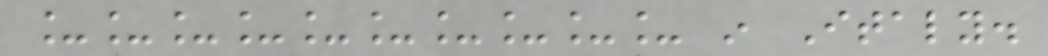__________ in Italy.
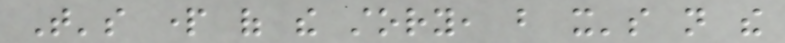That's part of the story, but it's not the
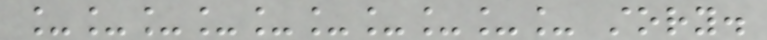__________ story.
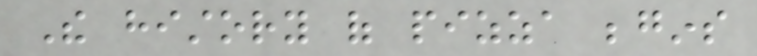The history of pizza begins
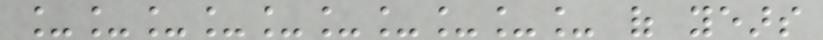__________ of years
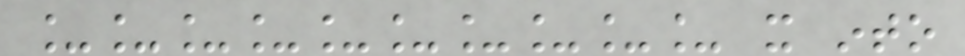__________ it into
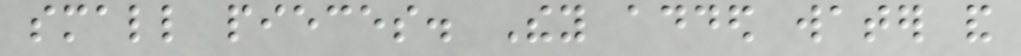small pieces. They added water and
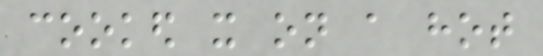cooked it on a hot
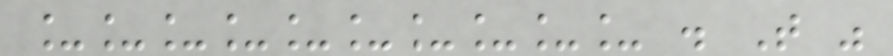__________ . That was
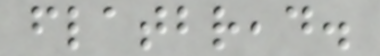flatbread.
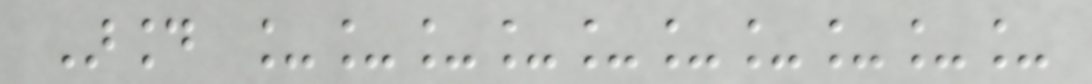Around __________
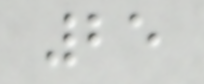25
